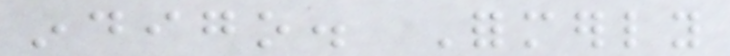indigo. Formerly
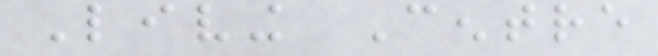Living Centre
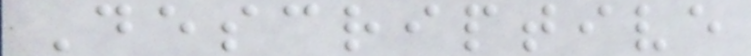Descriptive
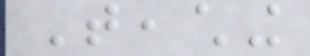Teaching
